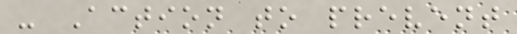- Action to prevent
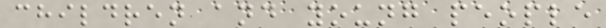children and young people
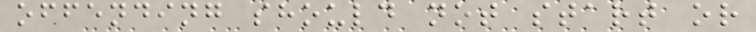offending should not start or
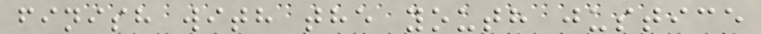finish with the youth justice
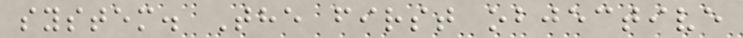system. The first objective
